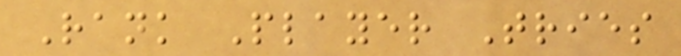Rank Player Tries
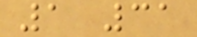1 31
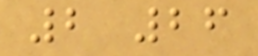2 26
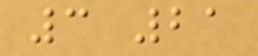3 21
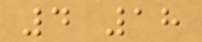4 18
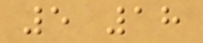5 18
